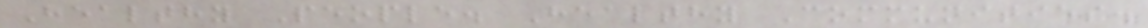Healthy People. Healthy Communities.
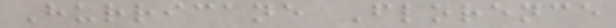Hurricane Florence
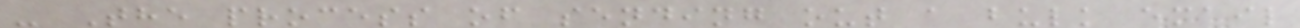- The process of sending out a bulk email
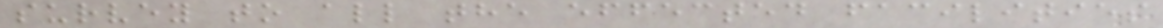survey to all the effected facilities
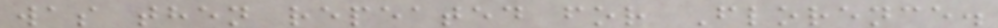was then repeated for Florence.
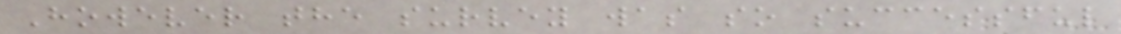However the survey was so successful
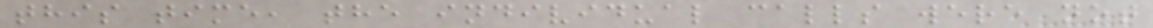this time, the individual calls were not
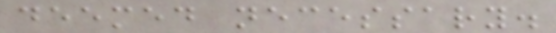deemed necessary.
